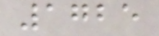1725
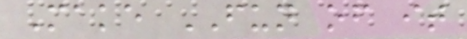Make FUN of it
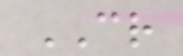CR
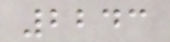2243
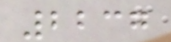2237
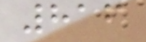816
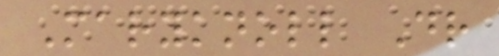Maryknoll Dr
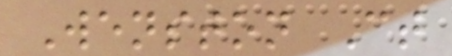Wenston Ct
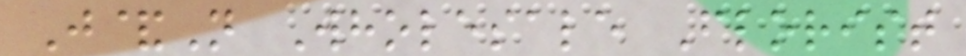J&N Wholesale Florist
